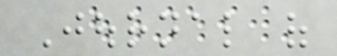Journal of
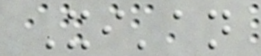Xi'an
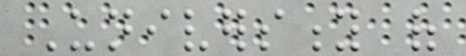University of
